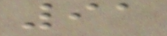91
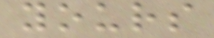yours
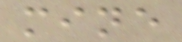mine
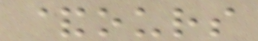&ours
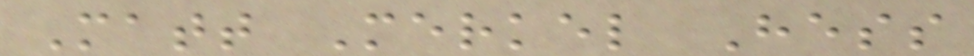Matt Merkel Hess
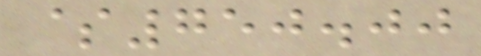$750.00
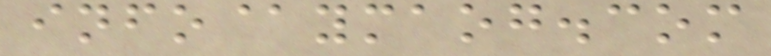info@ymaog.com
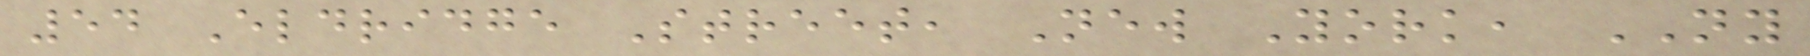54 Eldridge Street, New York, NY
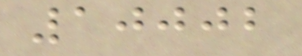10002
